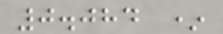0.084 *
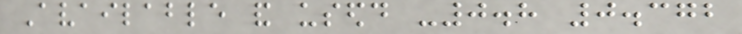Available and usedd -0.8 0.372
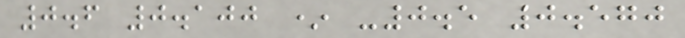0.6 0.100 * -0.5 0.570
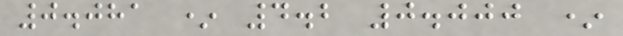0.081 * 4.2 0.000 *
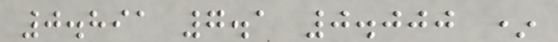0.891 7.1 0.000 *
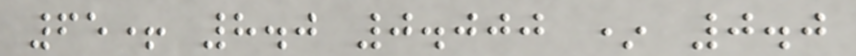65+ 8.0 0.000 * 0.0
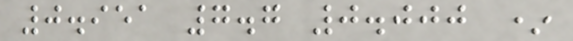0.951 7.7 0.000 *
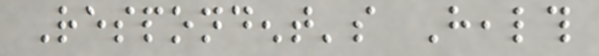Respondent's Health
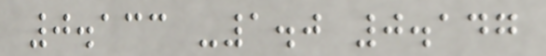0.133 -1.0 0.147
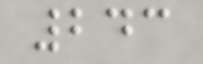243
